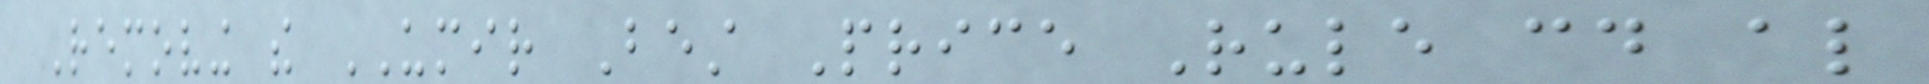Removing the UMIR Best Price Rule could also
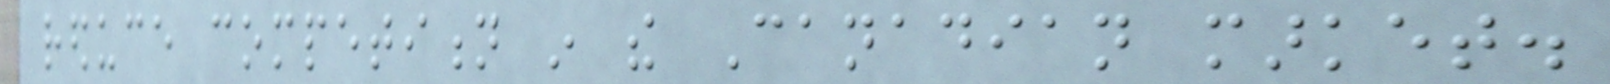reduce competition in the Canadian market.
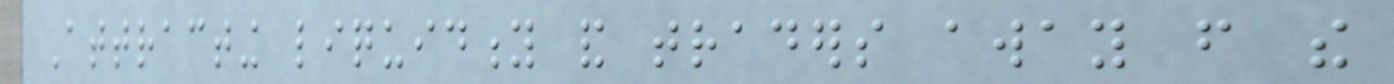Attracting liquidity and traders away from the
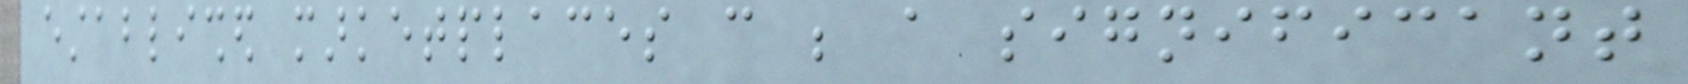established marketplaces can be a significant
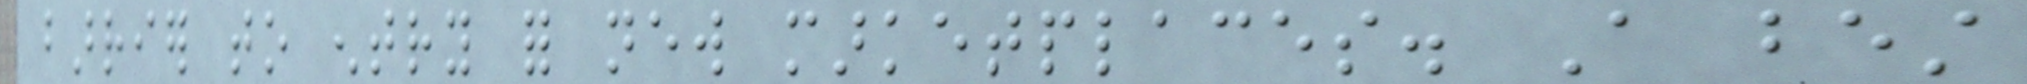barrier to entry for new marketplaces. A best
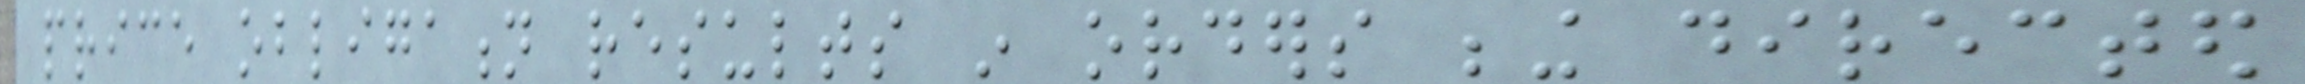price obligation results in orders being directed
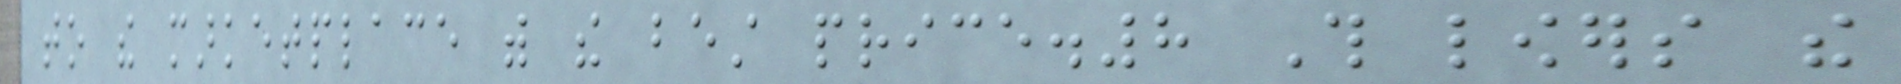to the marketplace with the best price.8 This lowers the
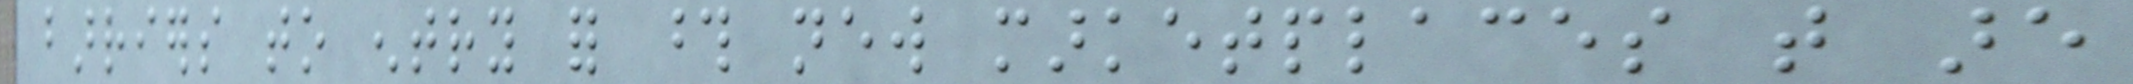barriers to entry for those new marketplaces that are
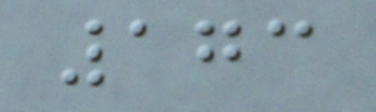173
